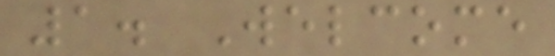1. Welcome
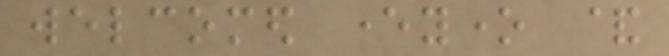welcomed everyone &
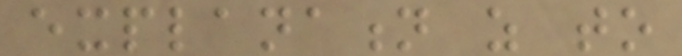explanation as to
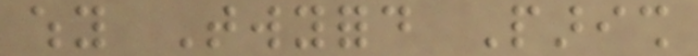why Twyford Parish
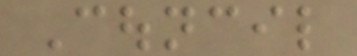Council
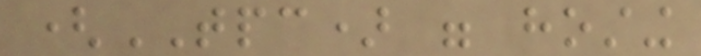(TPC) were hosting
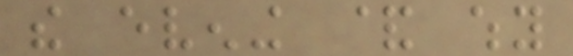the evening & why
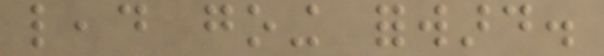lead going forward.
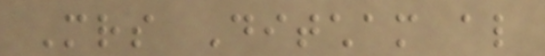Mrs Ditcham also
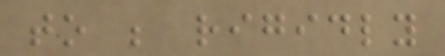to be rigidly
